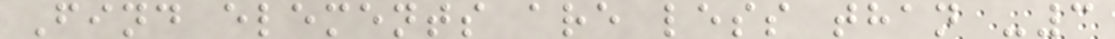Find elements are less than -3
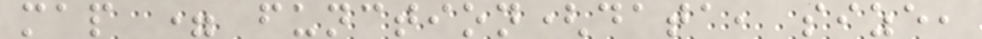map = function(data, size,
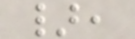},
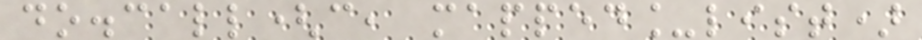do.call(c, mapped_list)
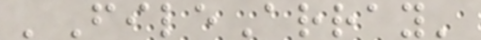'FileArray'
